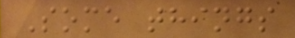Some things
